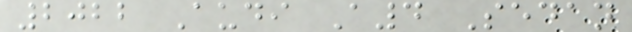2022 Audi A4 Sedan
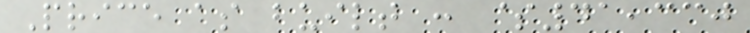Price as built : $41,330
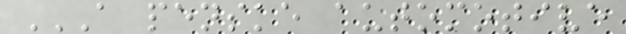A PENSKE AUTOMOTIVE
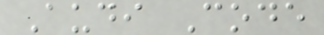Audi Code
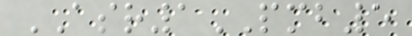ASR1PMB5
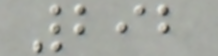292
